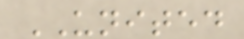UNITED
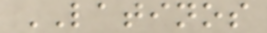LATINOS
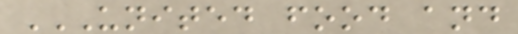UNITED FOOD AND
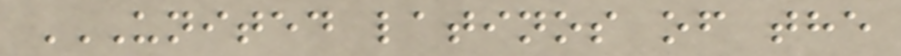UNITED LATINOS OF THE
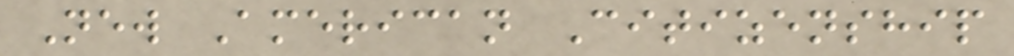New American Citizenship
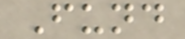Fund
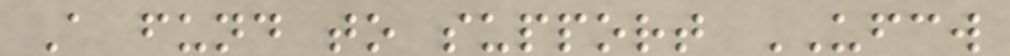A fund to support UFCW
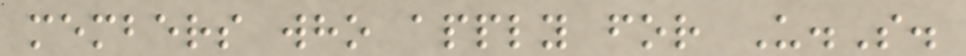members who apply for U.S.
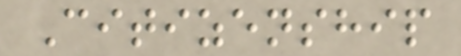Citizenship
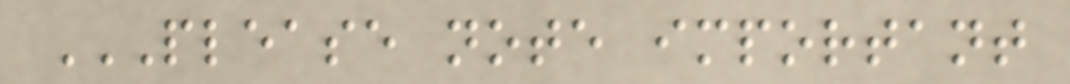PLEASE NOTE IMPORTANT
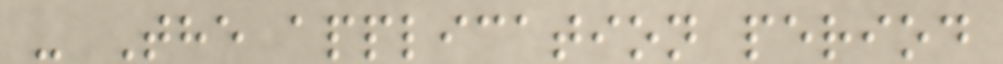- The application period
